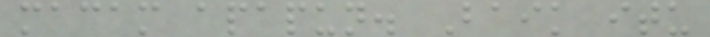macam apapun. Baik itu
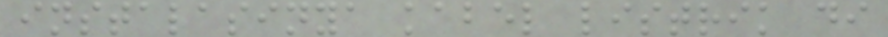instalasinya kabel listrik di
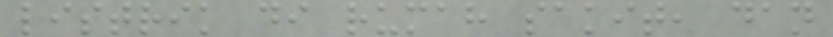listrik di rumah sakit, dan
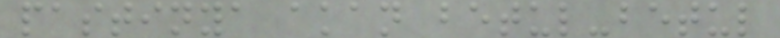pastinya akan betul-betul
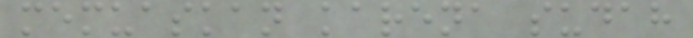memuaskan karena sudah
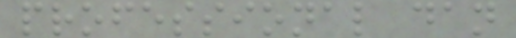professional dan
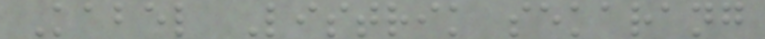Kabel Listrik sekarang
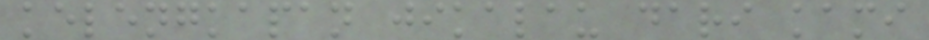kelengkapan jikalau dari kami
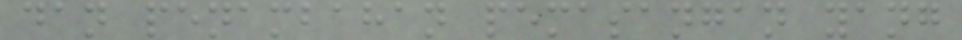dan penambahan pemasangan yang
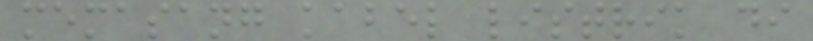memasang kabel listrik di
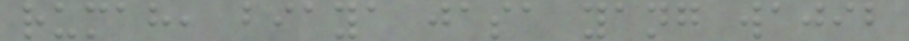rumah, biaya jasa yang wajib
